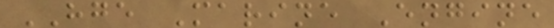HGE Marine Engine
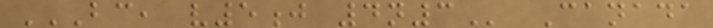BC, V5J 4N3 Canada
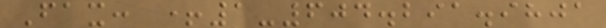Fax: +1-604.291.9801
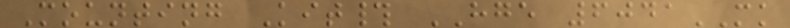Mounting Kit# HGE 6041MK
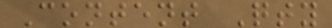Content Qty
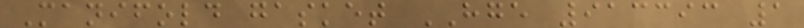Manifold gasket HGE 913393 1
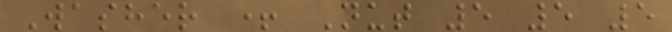Washer + Nut 5 5 5
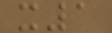x1
